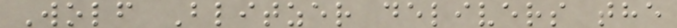Wolf Blitzer delivers the
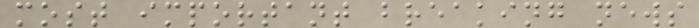most important breaking news
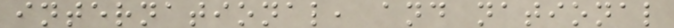international, and national
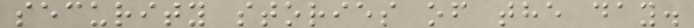security stories of the day.
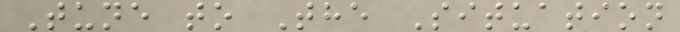Tune to The Situation
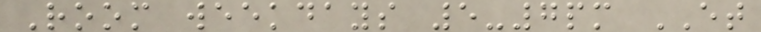Room weekdays 5-7pm ET
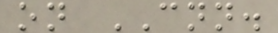on CNN.
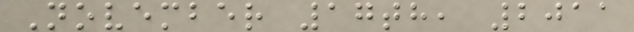November 17th, 2011
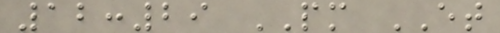12:29 PM ET
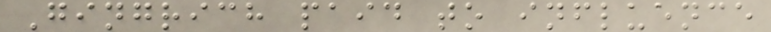Gingrich paid to influence
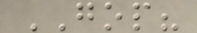GOP?
